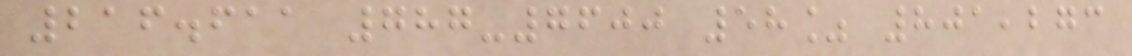216.611 787-7600 58% 801,273
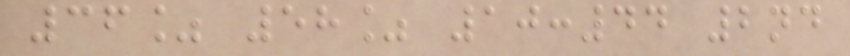36% 58% 10:44 2nd
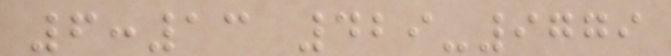6:13 429-9779
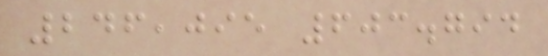246,095 603.794
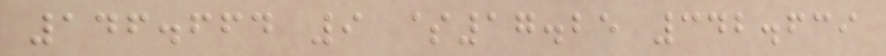146.664 9 $17.25 342.639
